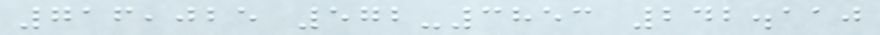716,025 572-3853 242.110
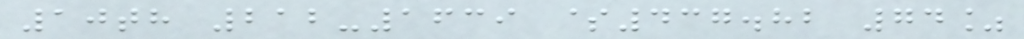10th 212-1639 $437.82 74%
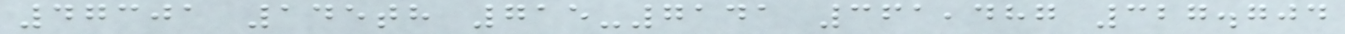47301 145th 715-7141 361,487 327.704
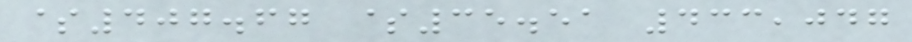$407.67 $35.51 433,047
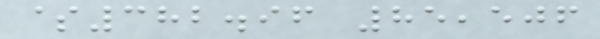$382.96 85,506
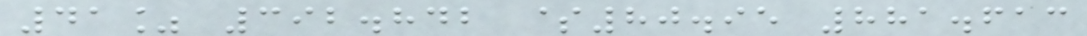41% 392.842 $80.95 881.613
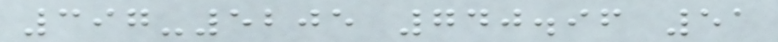397-5205 740.96 51
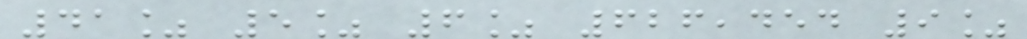41% 5% 6% 626,454 9%
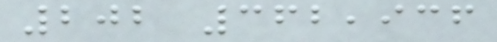202 362,936
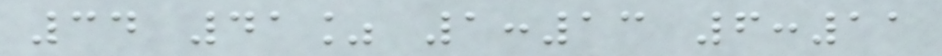34 41% 1:13 6:11
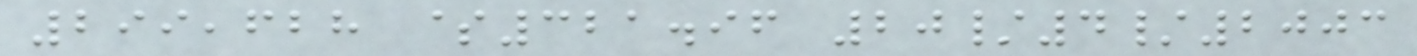299,628 $321.96 20/4/2003
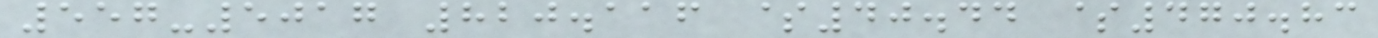557-5017 820.116 $40.44 $470.83
